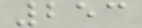253
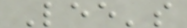Lee's
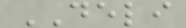DELI
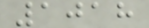1018
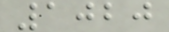1020
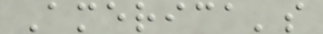America's
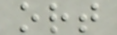ort
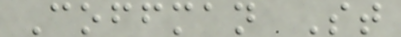Coffman St
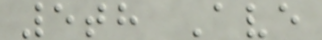5th Ave
